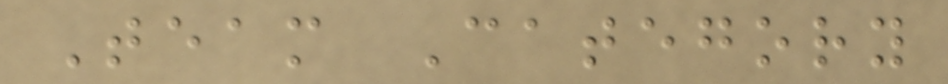Team Category
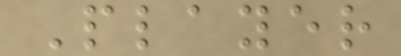Player
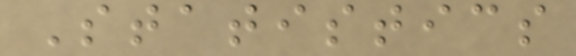Statistics
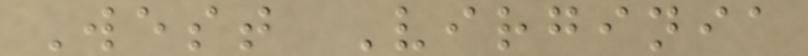West Virginia
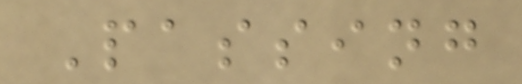Passing
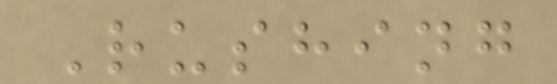Rushing
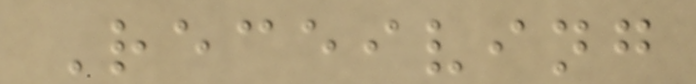Receiving
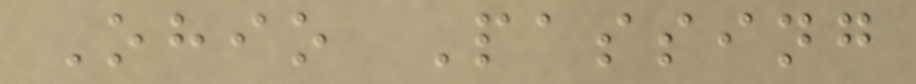Ohio Passing
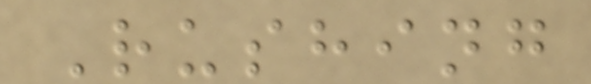Rushing
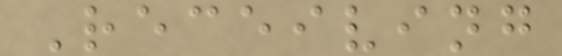Receiving
